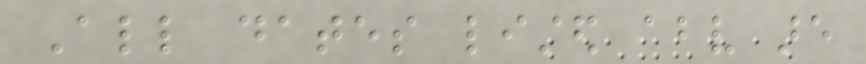All dates listed above are
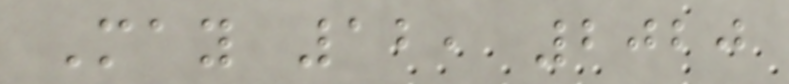May 12, 2020
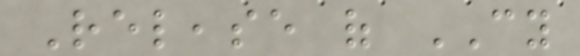Release of CY
